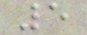5
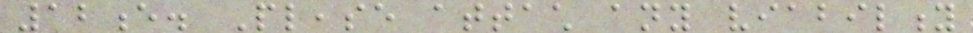12e. Please attach any viability
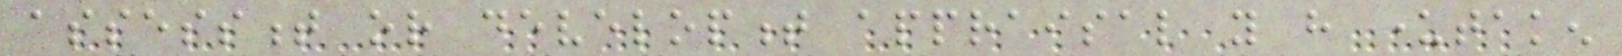assessment or development appraisal you have undertaken
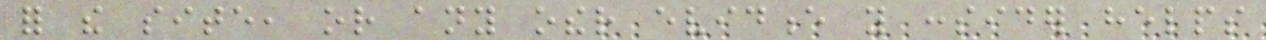for the site, or any other evidence you consider helps
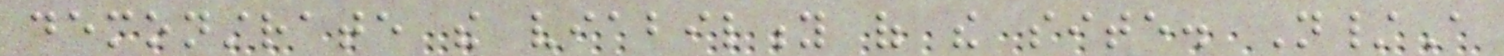demonstrate the viability of the site. N/A
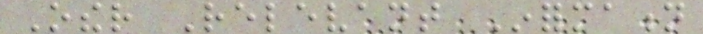Other Relevant Information
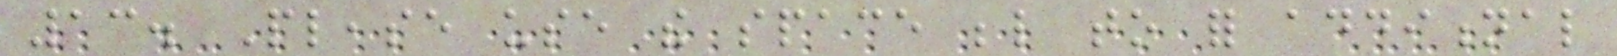13. Please use the space below to for additional
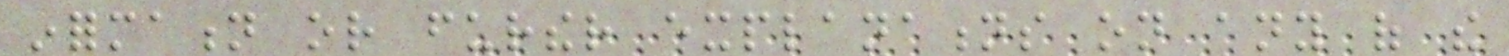information or further explanations on any of the
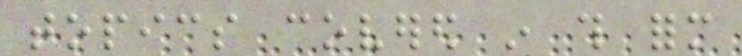topics covered in this form
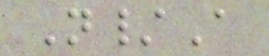N/A
